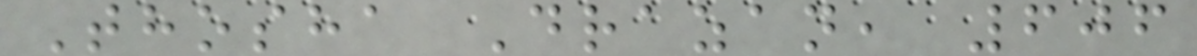Thosha Drazan, 606
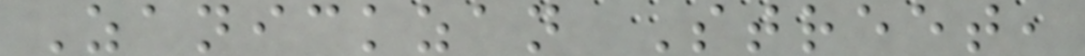Zanickzan Street,
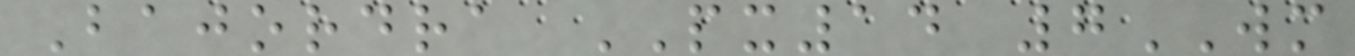Bajordra PX14 7WM
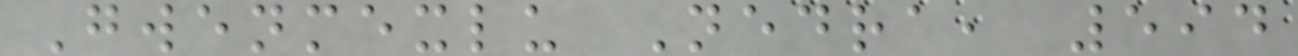Gwenmexlu Nedra, 594
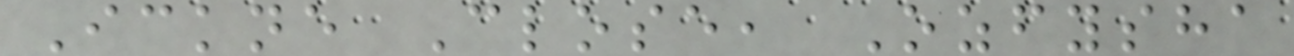Ickne Close, Ozfysha
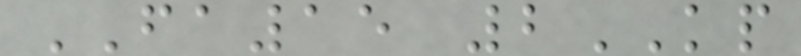FA15 2KP
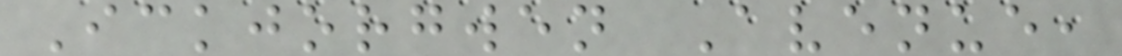Ickjorgwen Avenue,
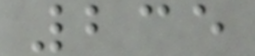235
